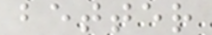better
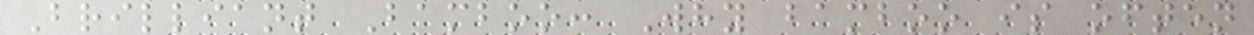Brilliant Bamboo: Why bamboo is often
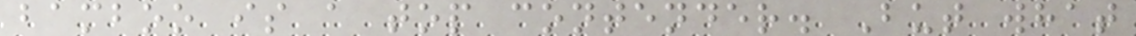bamboo is a top contender. But what
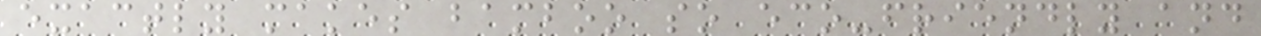exactly makes bamboo so eco-friendly and
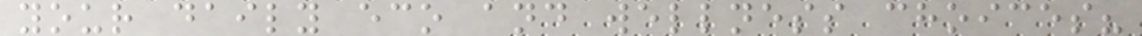your daily eco and wellness choices?
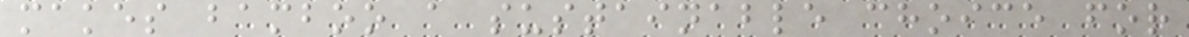makes bamboo a sustainable choice for
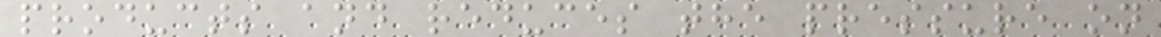products and reduces the pressure on
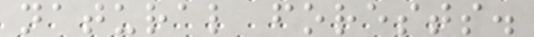natural forests.
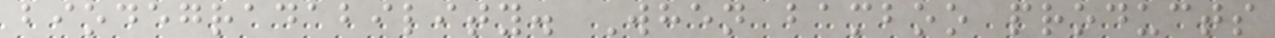biodegradability. When bamboo products
